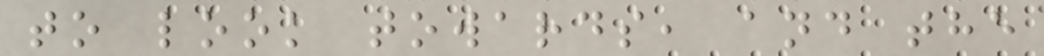to look towards, and the
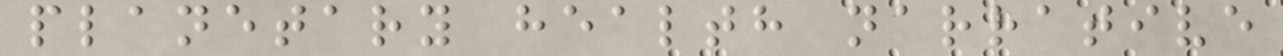planetary health narrative
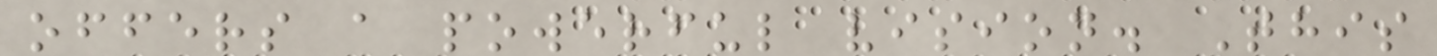offers a powerful vision. This
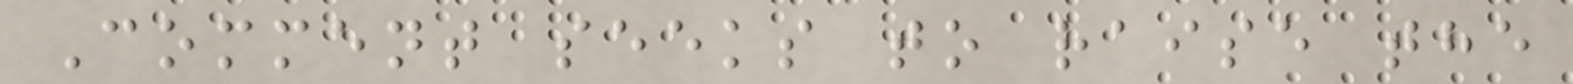Comment seeks to raise the
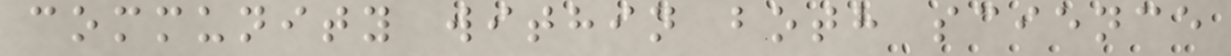community within both science
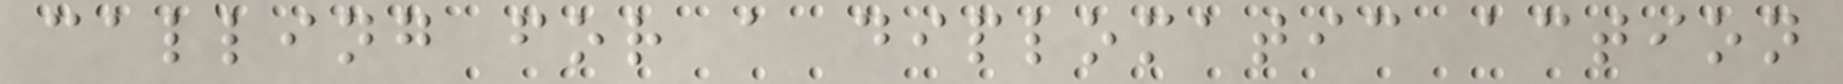calling for a diplomatic action
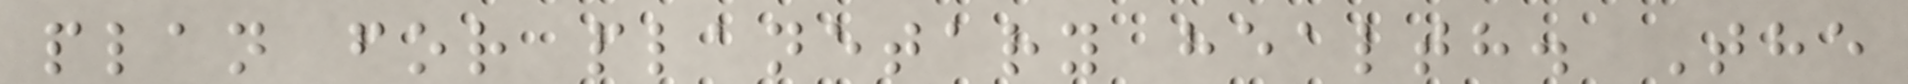plan for planetary health. The
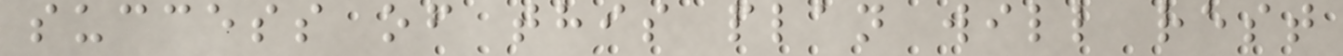success of this plan will rest
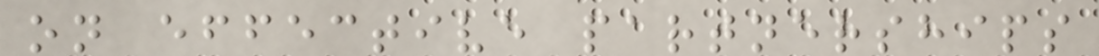on effective partnerships
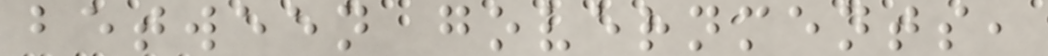between governments,
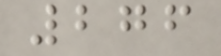276
